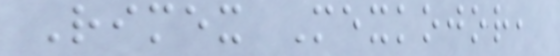Rimex Mexkojor,
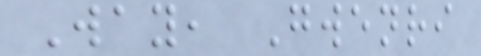Way, Gwenri
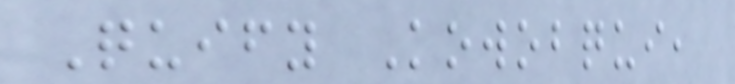Quify Kowobqui,
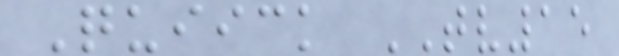Quiick TV15
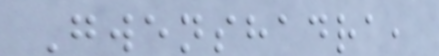Gwenshadra,
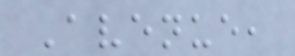Avenue,
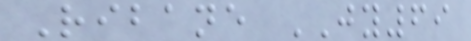Ribane JY69
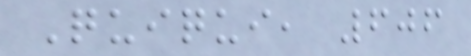Quiqui, 606
